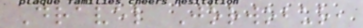Dravel Jorwobur,
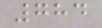784
